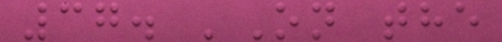37. 'On the
